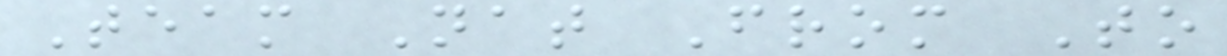Team Nat From To
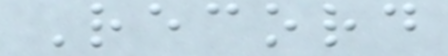Record
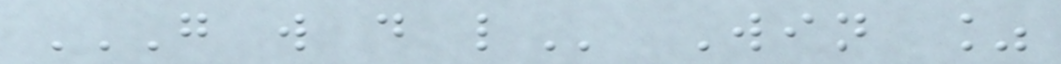G W D L Win %
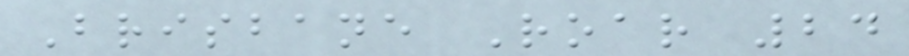Brisbane Roar 24
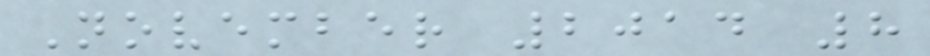November 2014 8
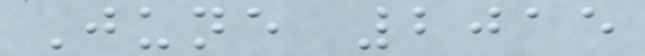June 2015
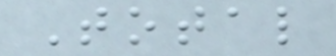Total
